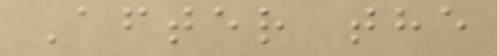After the
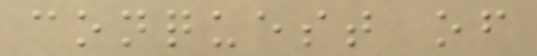conquest of
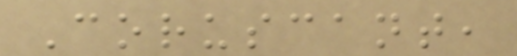Coruscant,
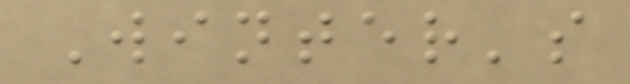Winter's
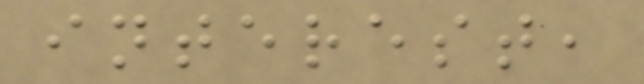interest,
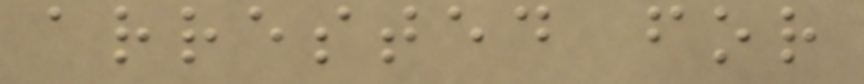arrested for
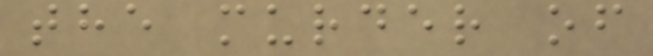the murder of
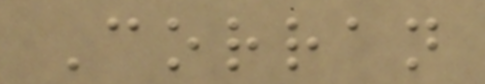Corran
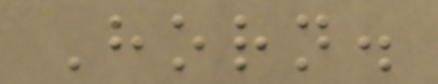Horn.
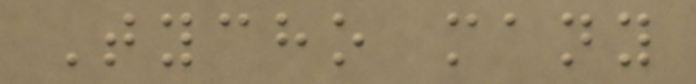Tycho many
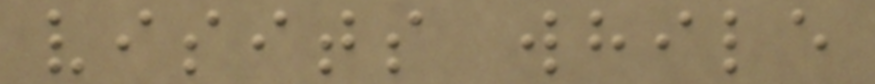visits while
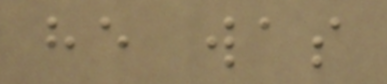he was
